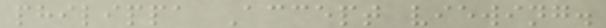philippa Accept viewing.
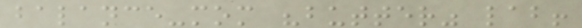balance-mom "butter" lab!
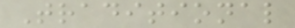Traditional
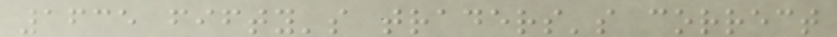1635 fifty's traders's correct
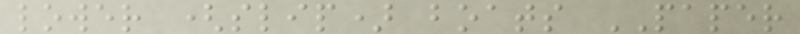lower (slip) boats PAPER
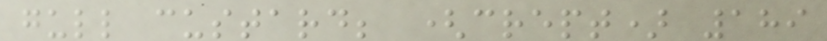gull custard; (crept) 189
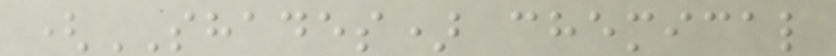(SHADES) chemical
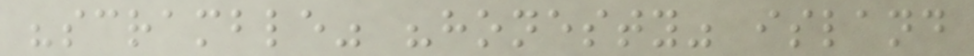"scramble" "honesty" island
